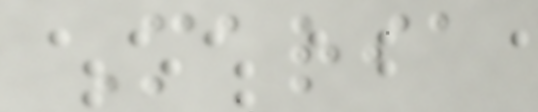Maria
